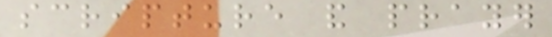scripture and prayer
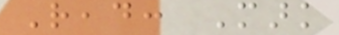Read: Mark
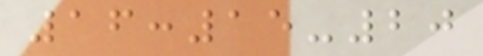16:15-20
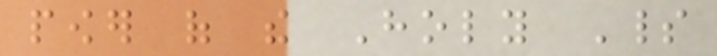power of the Holy Spirit
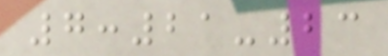7:21-23
